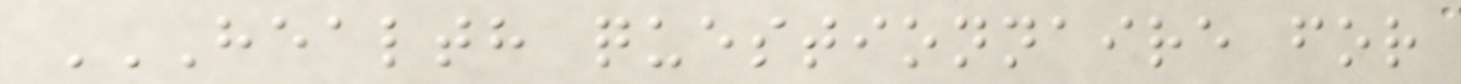HEALTH QUESTIONNAIRE FOR
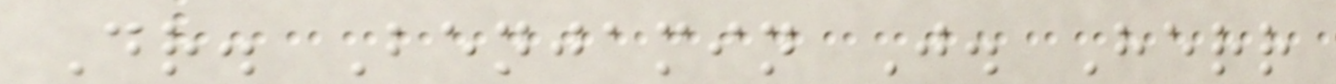Dr. Benjamin J. Herr
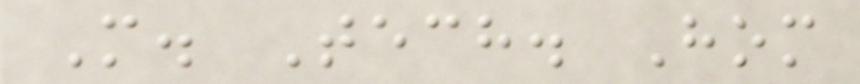M. Tech. Hom
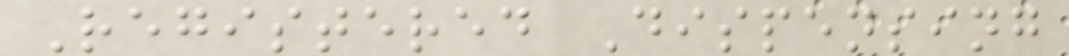Registered Dispensing
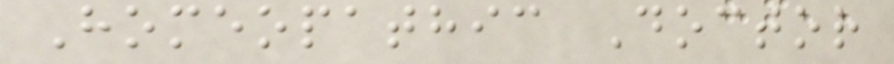Homeopathic Doctor
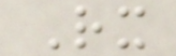Rx
